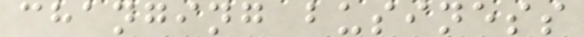changing business
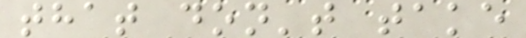that don't take
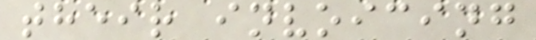their invoicing
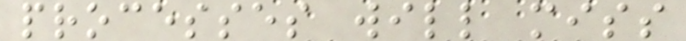processes will miss
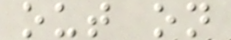out on
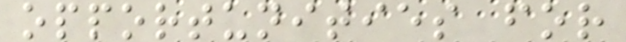opportunities for
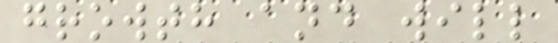growth and will
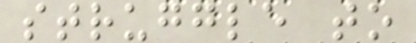struggle to
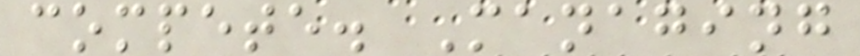compete. Managing
